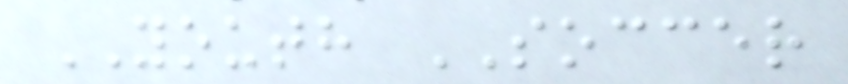YOUTH SOCCER
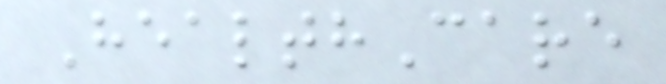HealthCare
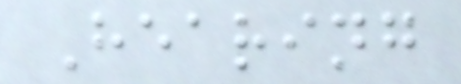Hearing
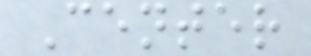Center
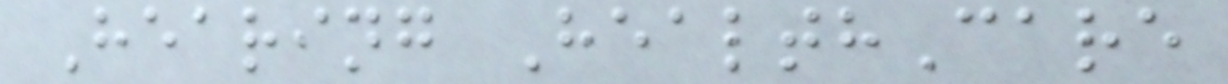Hearing HealthCare
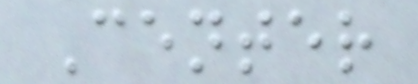Center
